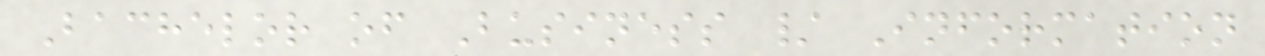Bachelor of Business / Information
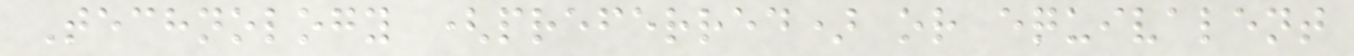Technology (preferred) or equivalent
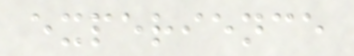experience
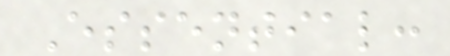Essential:
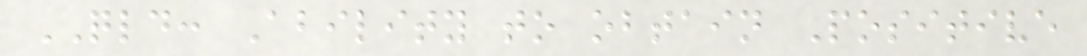QLD: Ability to obtain Positive
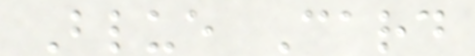Blue Card
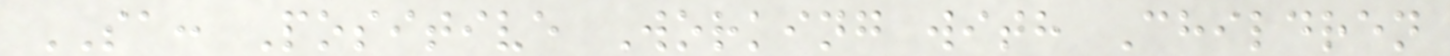SA: Positive Working with Children
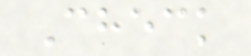Check
